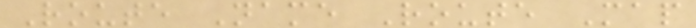Route Name Route Map
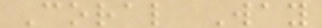Coral Way
